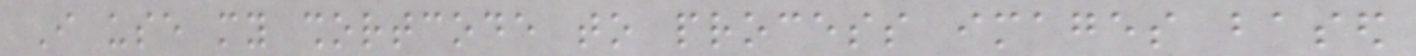I use my shortcode to process images based
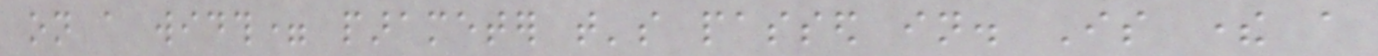on a width= parameter that's passed in. Is there a
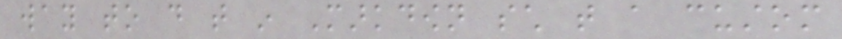way to do that in Markdown such that a custom
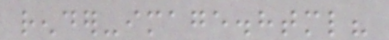render-image.html?
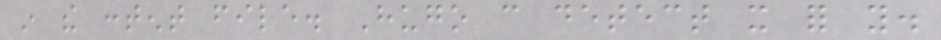in the content file. Hugo can detect it for you.
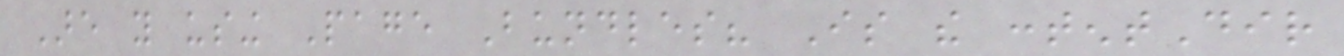Are you using Page Bundles? Is the contentDir
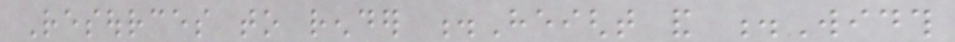Resources to render .Height and .Width
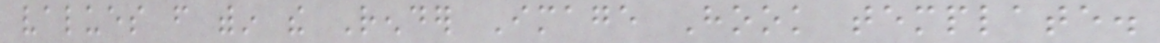values from within the Render Image Hook template.
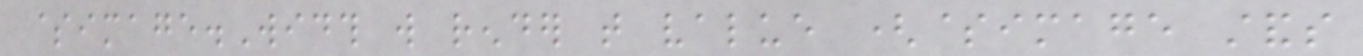$image.Width will render that value ($image stands
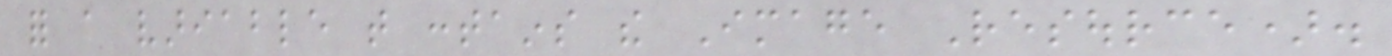for a variable that contains the Image Resource).
